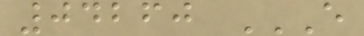04260 E
